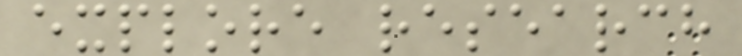explore research
